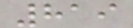819
